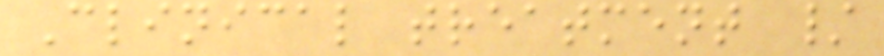Clinical treatment /
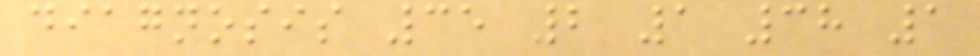diagnosis 35 2 1 38 1
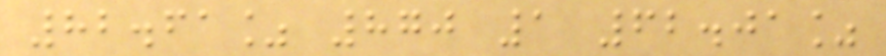82.61% 870 1 62.01%
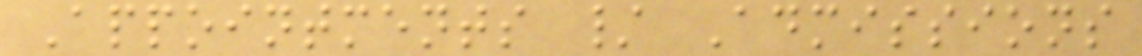Appointments / Admissions
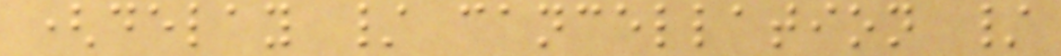(delay / cancellation /
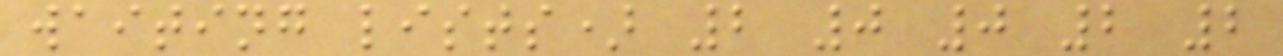waiting lists) 2 0 0 2 2
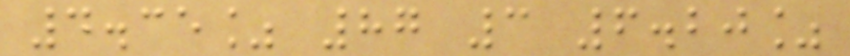4.35% 87 3 6.20%
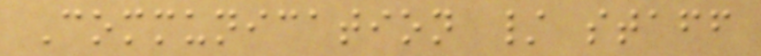Communication / staff
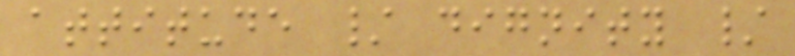attitude / dignity /
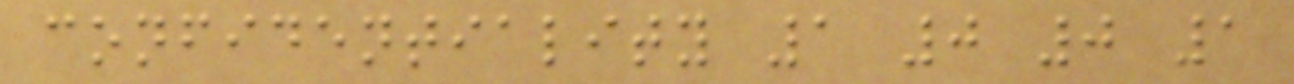confidentiality 1 0 0 1
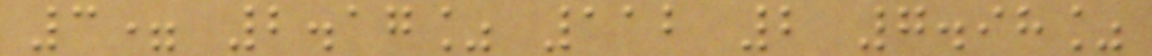3= 2.17% 112 2 7.98%
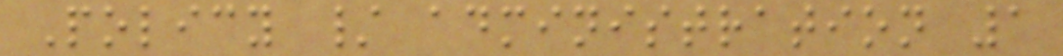Policy / administration 1
